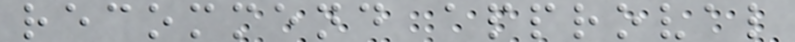recommend approval
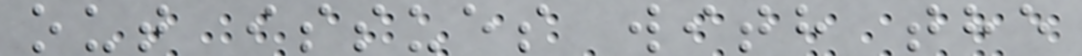out issues with the
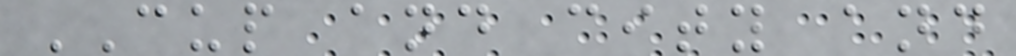CUP and city and
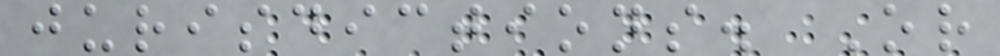jurisdictions. Or
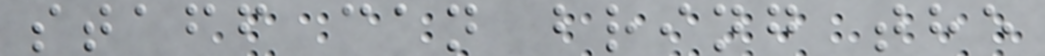staff can bring the
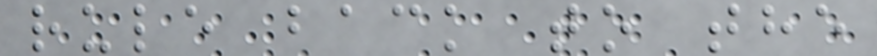rule back to the
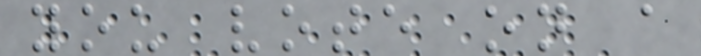you vote on a
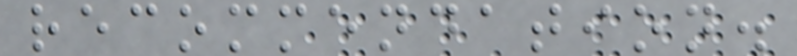recommendation.
